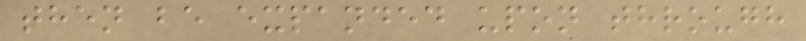then be expanded upon through
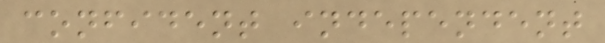confident independent
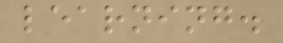learning.
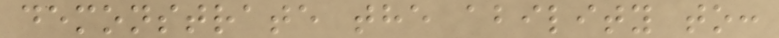demonstrate the ability to:
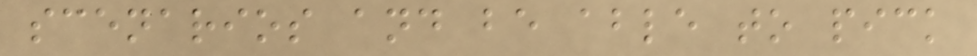scenarios and be able to pick
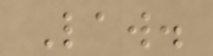Law.
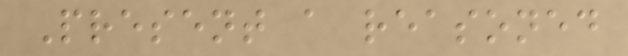Present a reasoned
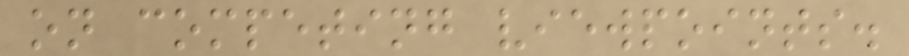on competing viewpoints.
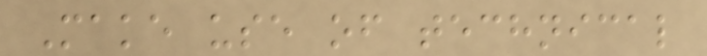Make use of technical
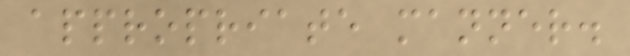appropriate manner.
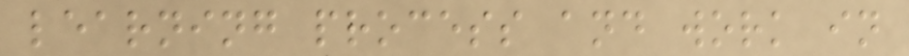learning process and work in
